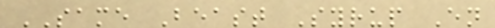SAME Beast Syrup En
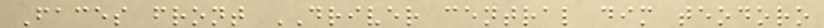Faces front DRIVER central dim teodoro
